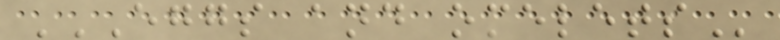EGGS AND OMELETS
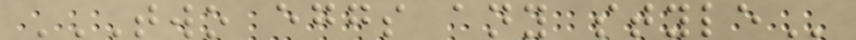TWO EGGS ANY STYLE
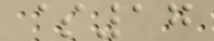$17
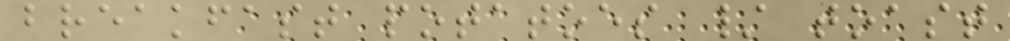breakfast potatoes / toast
